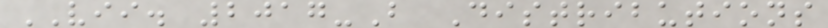VII. 2017-B Distributions
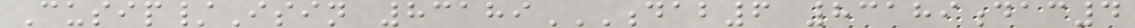Cusip/Isin 83189DAB6 83189DAC4
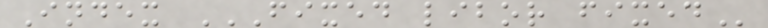Index FIXED LIBOR FIXED
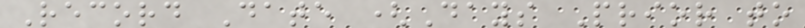Record Date (Days Prior to
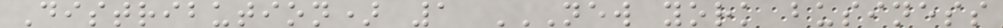Distribution) 1 NEW YORK BUSINESS
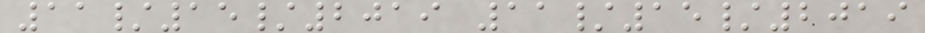11/15/2019 11/15/2019
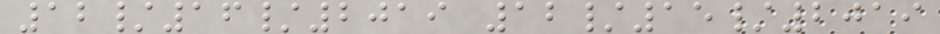12/16/2019 12/15/2019
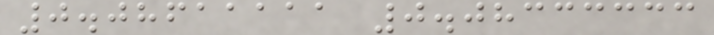0.08611111 0.08333333
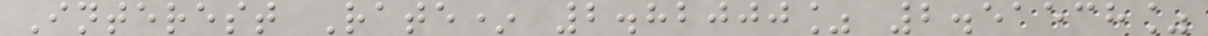Interest Rate* 2.82000% 2.51538%
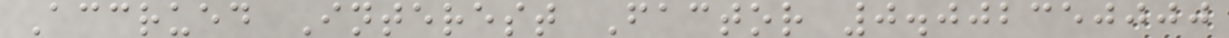Accrued Interest Factor 0.002350000
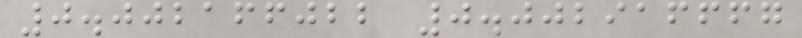0.002166022 0.002916667
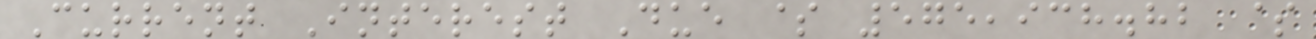Current Interest Due $ 575,938.82 $
